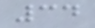34
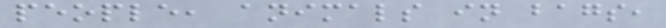people, animals in bags,
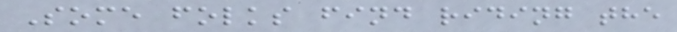Some folks find riding the
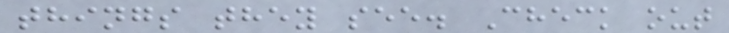things they see. Check out
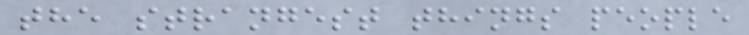the strangest things people
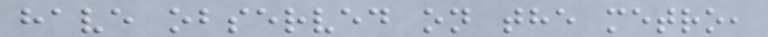have observed on the metro,
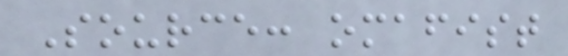Source: omafist
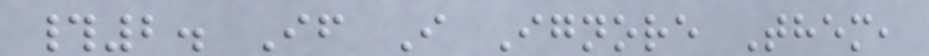#2. If I Ignore Them,
